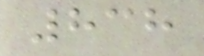838
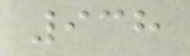938
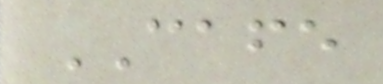CAFE
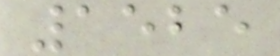1525
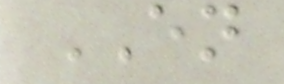EN
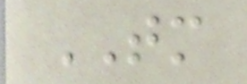TM
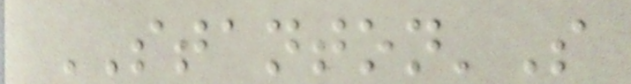STANTON'S
